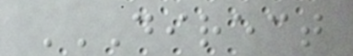DIRECT
